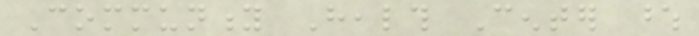Community Health Center whose
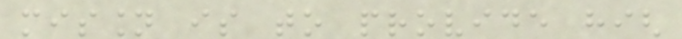mission is to provide high
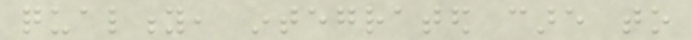quality, integrated care to
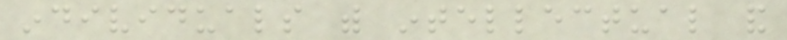individuals with intellectual and
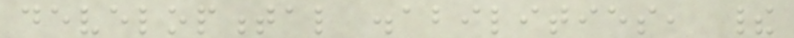developmental disabilities, their
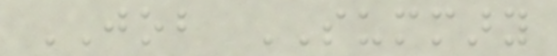JOB SUMMARY
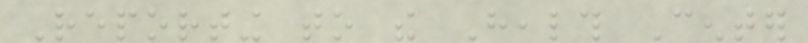Reporting to the Health Center
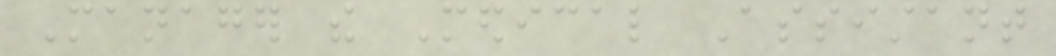Manager the Medical Assistant
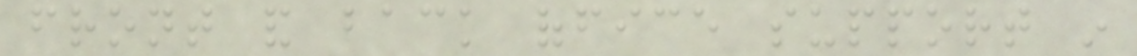front and back office support in
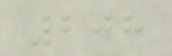208
